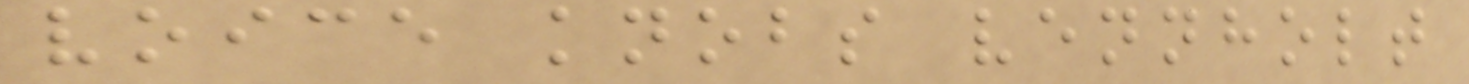voice knobs vennholt
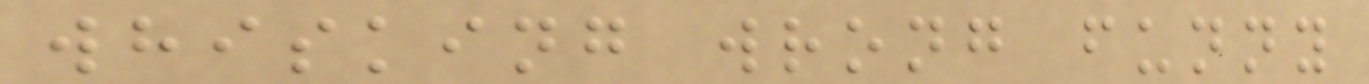whisking wrong funny
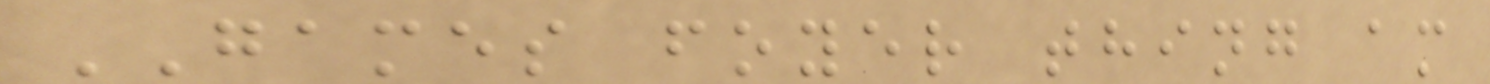GAMES foyer thing am
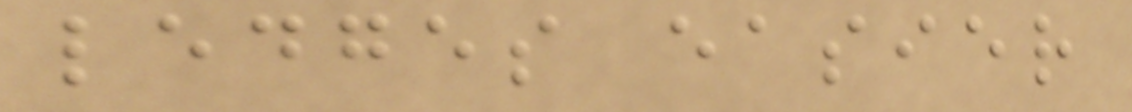ledges easier
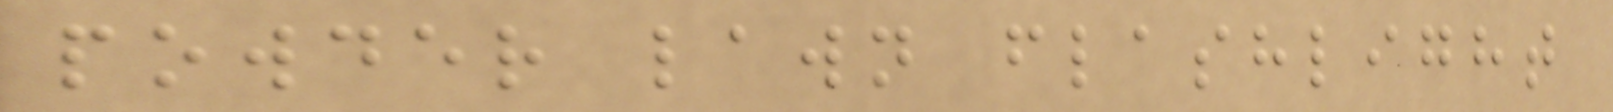powder lawn flashlight
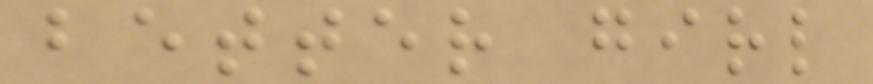better girl
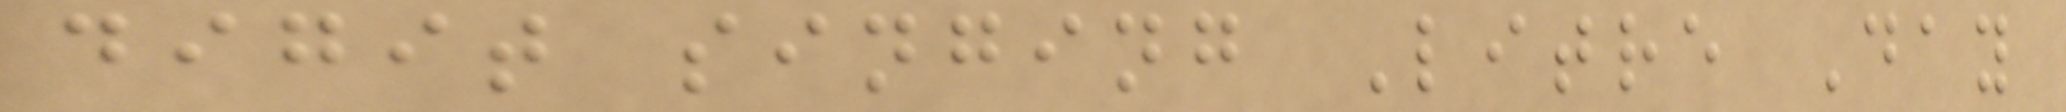digit singing Litre Day
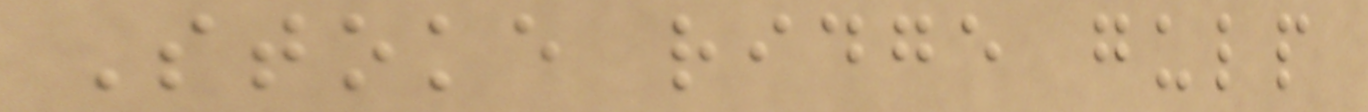Stoke ridge gulp
